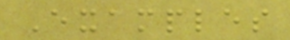Examples
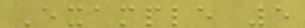Example 5
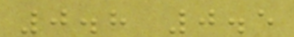0.8 0.5
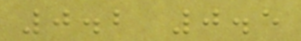0.2 0.5
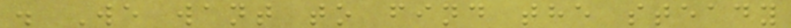. We want to find the steady
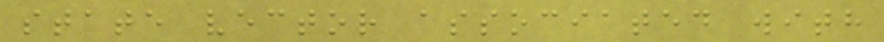state vector associated with
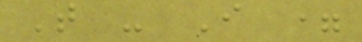T - I =
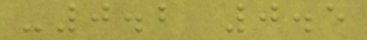-0.2 0.5
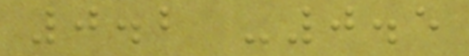0.2 -0.5
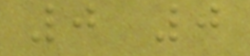0 0
